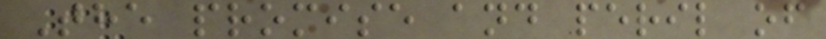The promise and peril of
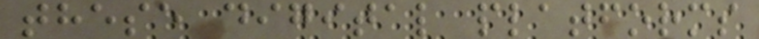these digital platforms
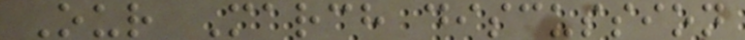Our March discussion
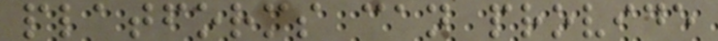platforms can provide
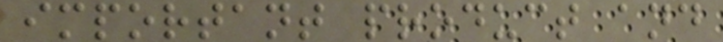important product and
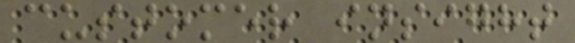customer insight
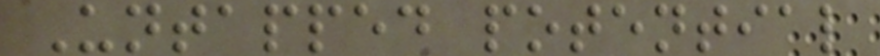Untapped potential
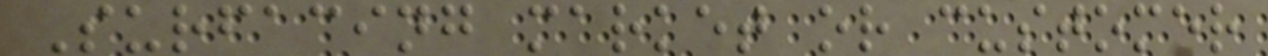Surfacing market or customer
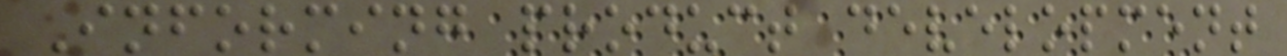Informing product development
